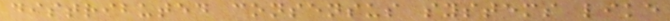distributed consensus systems like
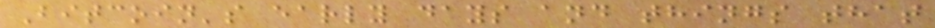Bitcoin's early days and things that
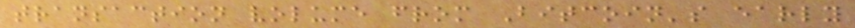transaction volume from Bitcoin's early
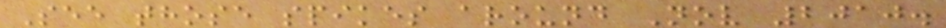See those spikes around Nov 2010.
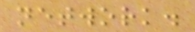network.
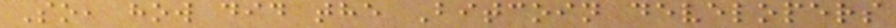So, how did the Bitcoin developers
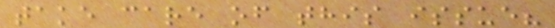take care of this issue?
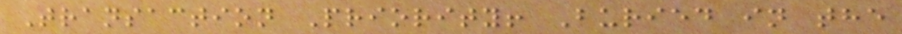Transaction Priority! Buried in the
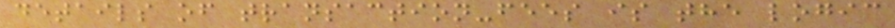details of transaction-fees is the logic
